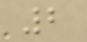2
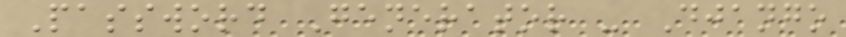Password Generator - Django
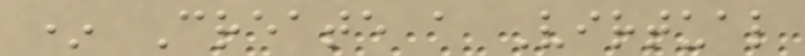* Create a Virtual
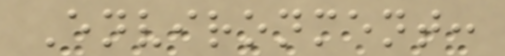Environment:
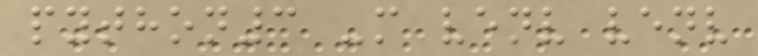python3 -m venv venv
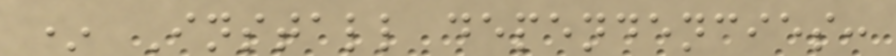* Install dependencies:
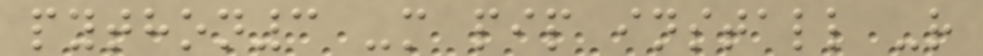python3 -m pip install -r
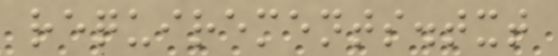requirements.txt
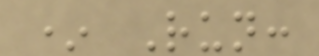* Run:
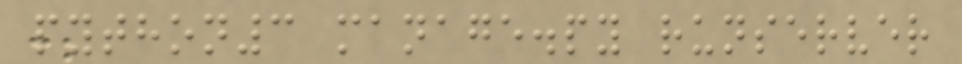python3 manage.py runserver
